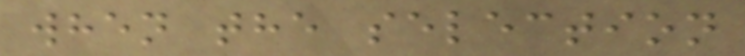when the selection
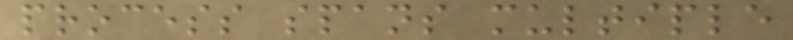process spans multiple
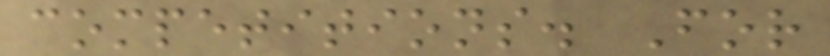competitions. For
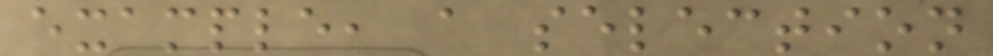example, a selection
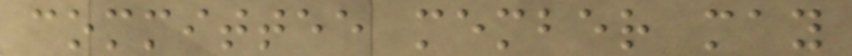committee member may
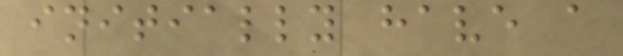initially have a
